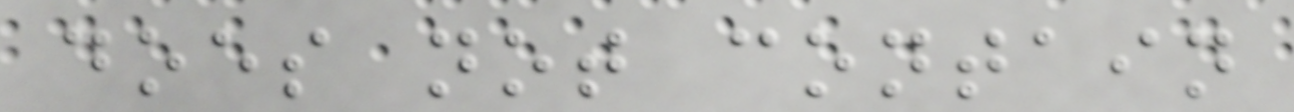does not contain
